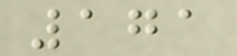171
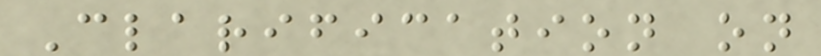Clarification on
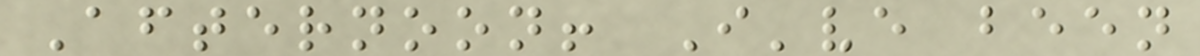Afternoon! I've been
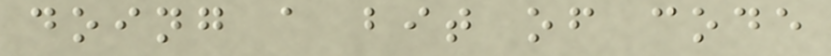doing a bit of code
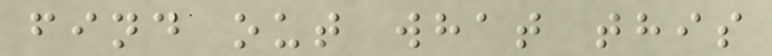find out what this
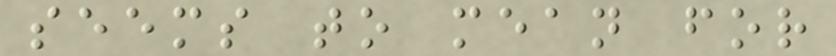seems to mean for
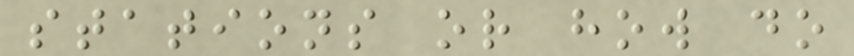stations or how do
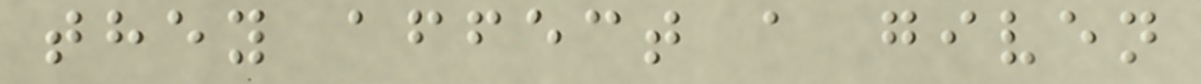they affect a given
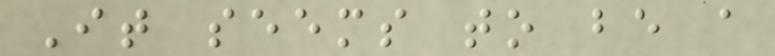It seems to be a
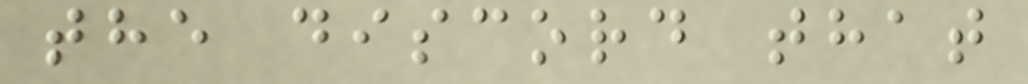the discord that
